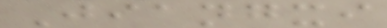Jiangxi
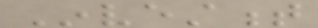Investment
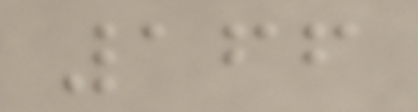166
